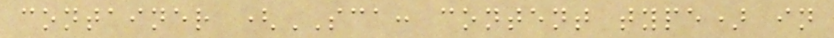container (SCA: content type) in
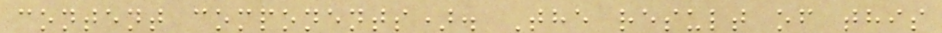content components). The result of this
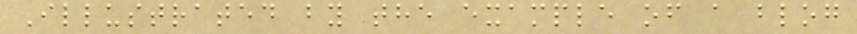Illustrated by the example of a blog
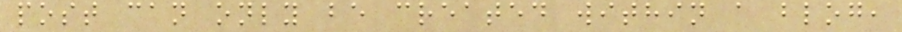post can only be created within a blog,
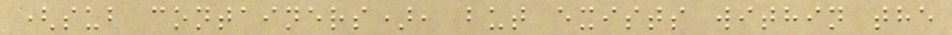(sub containers), but exists within the
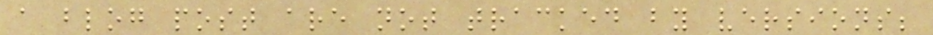a blog post are not tracked by versions;
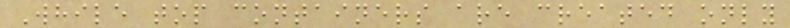While top containers are created only
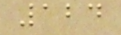124
